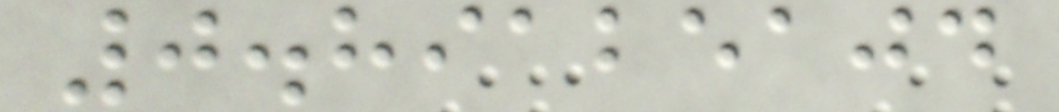0.89125104
